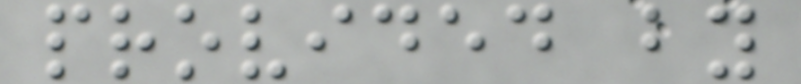provided by
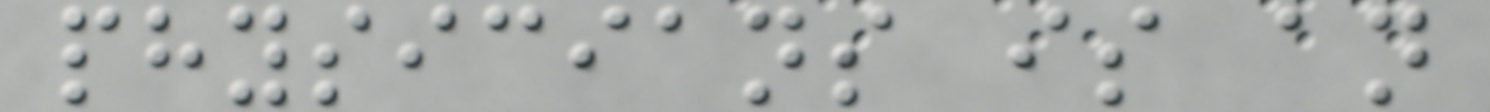physicians is an
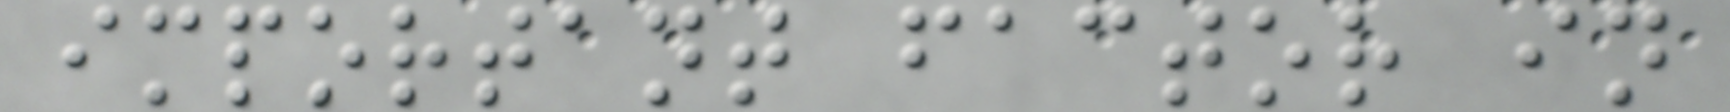important factor in
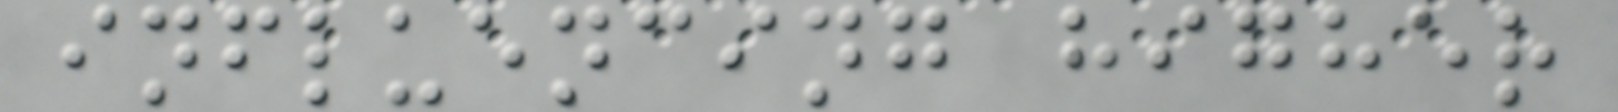influencing higher
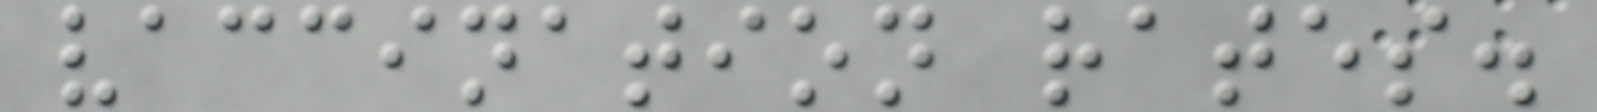vaccination rates.
